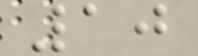10
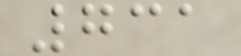731
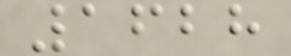1628
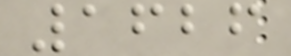1626
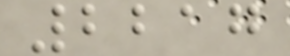2217
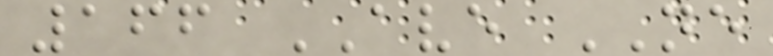166 AVE NE
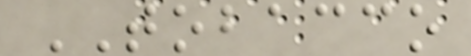TOBACCO
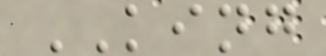KING
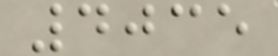4035
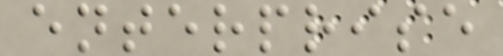enterprise
